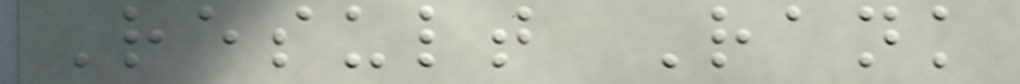Result Rank
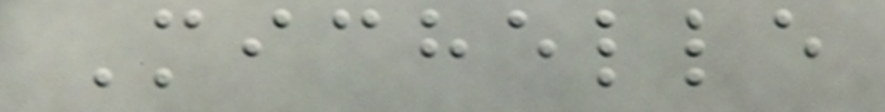Michelle
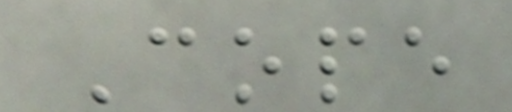Cope
